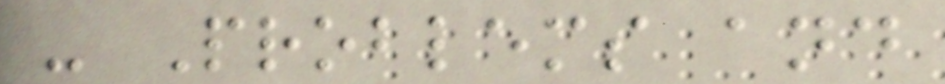- Problems and
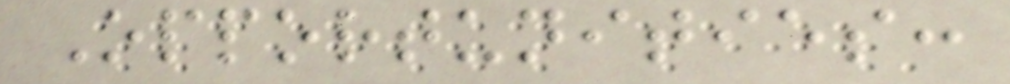Opportunities:
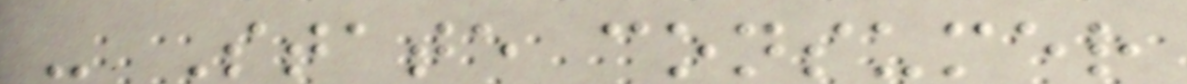- State consumer
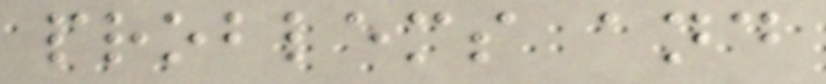problems and
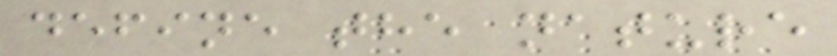define the nature
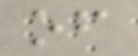of
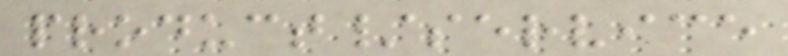product/service
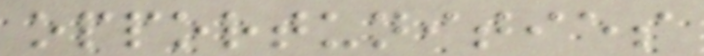opportunities
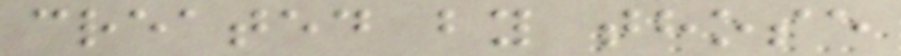created by those
